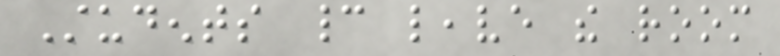Students cannot leave the room
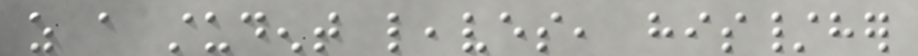as a student leaves, his/her
